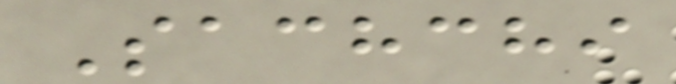Sachchi
